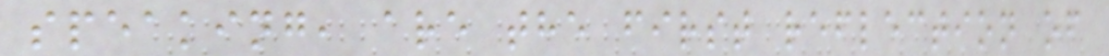speaking, are the first reflection of
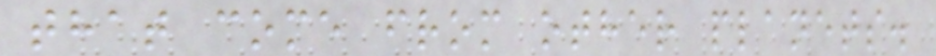that come from other planets.
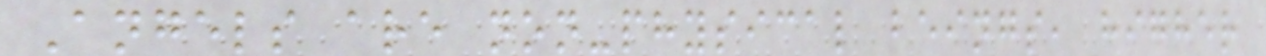Angels are non-physical beings, higher
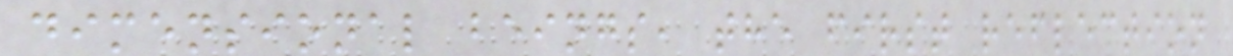dimensional beings, the first reflection
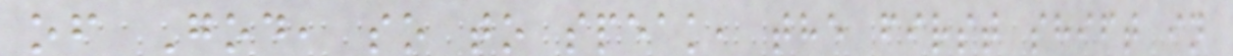of God, so to speak, the first shift in
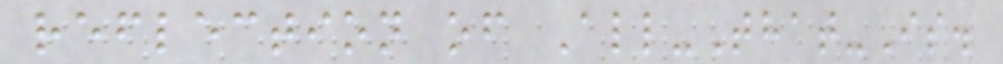reflection of All-That-Is.
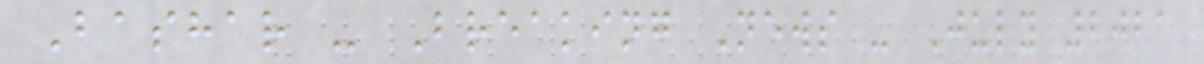Bashar - Breaking News - July 2021
